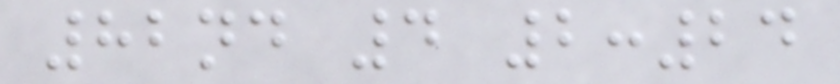82nd 4 2:24
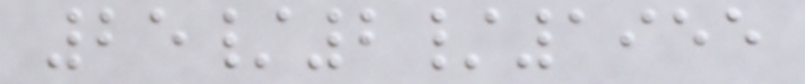25/2/1955
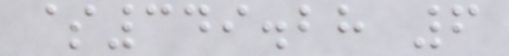$349.28 6
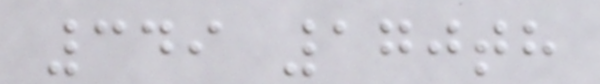349 170th
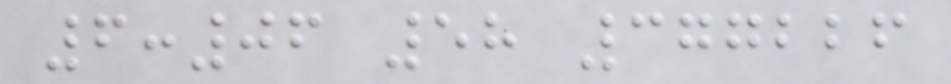6:06 58 377226
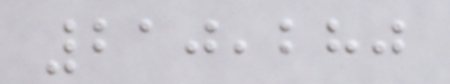210,280
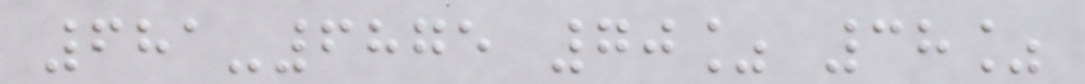681-6875 70% 38%
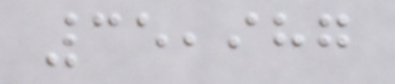35,987
